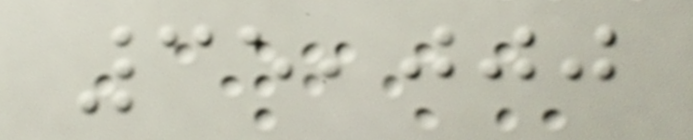35,000
